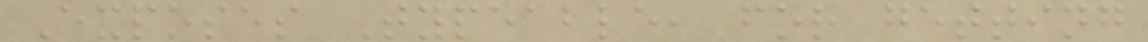Exposes Typeable, for getting
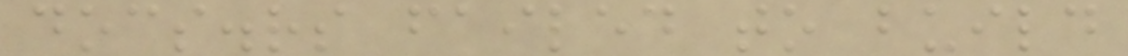docs.rs failed to build
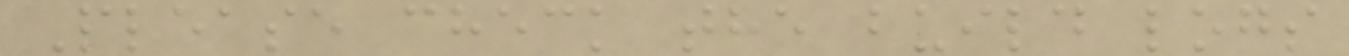Please check the build logs
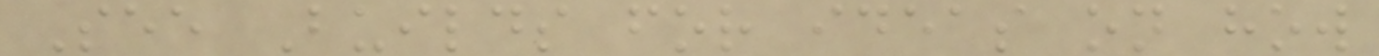See Builds for ideas on how
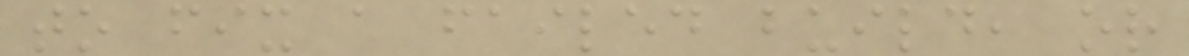to fix a failed build, or
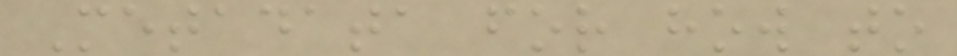Metadata for how to
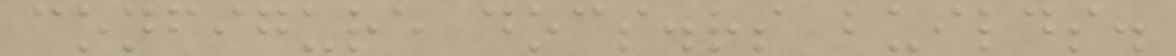configure docs.rs builds.
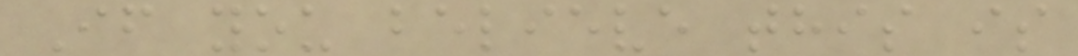If you believe this is
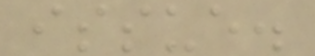issue.
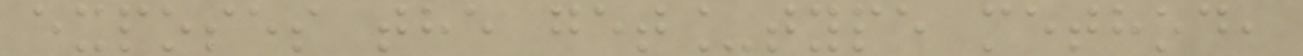exposes the get_type method,
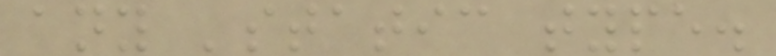any 'static type.
